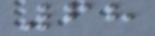68
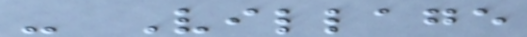- Village
